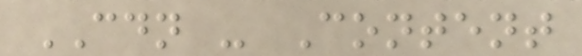CDN - Content
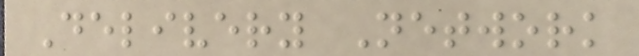Delivery Network
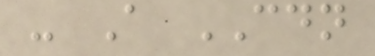- A CDN
